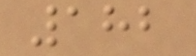182
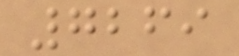7269
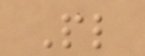Pl
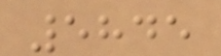5845
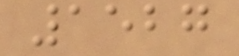1527
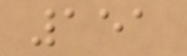151
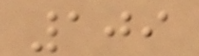109
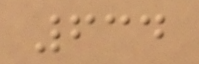634
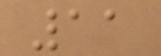11
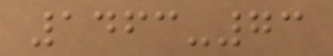1463-73
